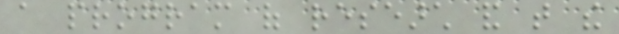a program of research and that the
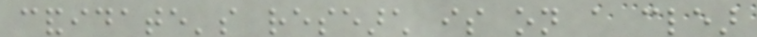candidate's research is on a clear
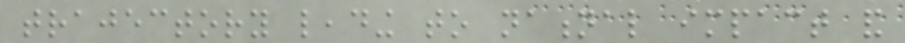trajectory leading to national impact and
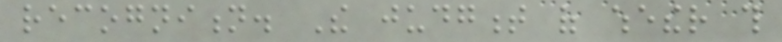recognition. The judgment of whether this
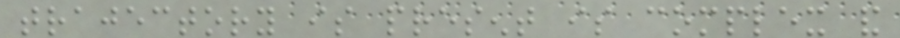trajectory is present is complex and
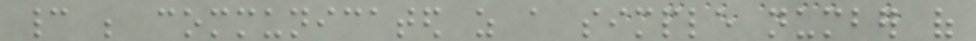cannot be communicated as a simple number of
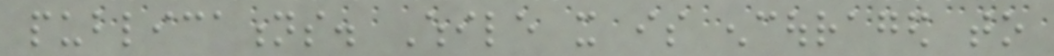publications. While it is encouraged to
